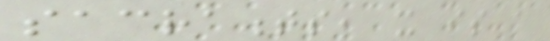sacraments, it is a
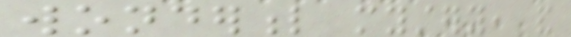wonderful mystery, and
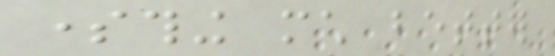something much better
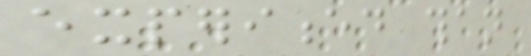experienced than
